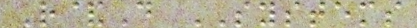R&D SYSTEMS
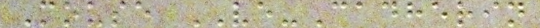Mouse VE-Cadherin
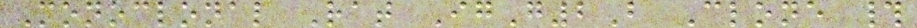Monoclonal Rat IgG2B Clone #
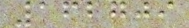162709
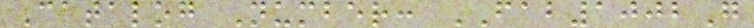Catalog Number: FAB1002G
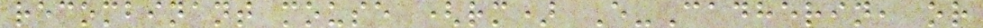recombinant mouse (rm) E-Cadherin, or
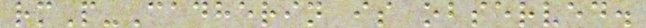rmP-Cadherin is observed.
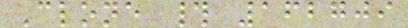Clone # 162709
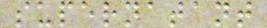supernatant
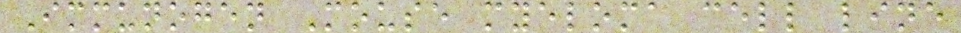Immunogen Mouse myeloma cell line
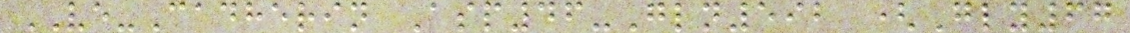VE-Cadherin Asp46-Gln592 (Gly67
